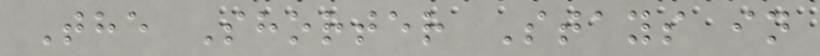The Shorter Stays in
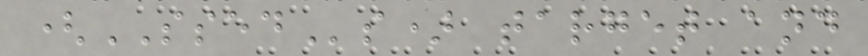(SSEDs) target and
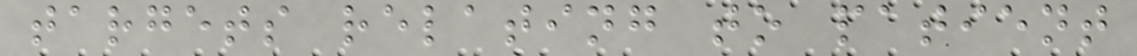targets relating to patient
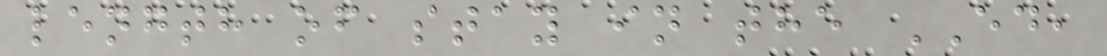length of stay in the ED,
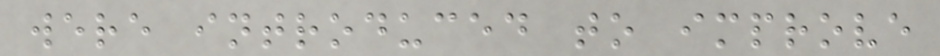were introduced to improve
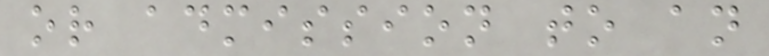or admission to an
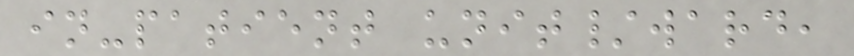in-patient unit/ward,
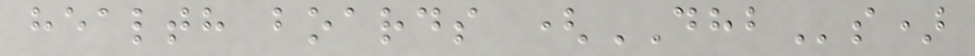health boards (DHBs)
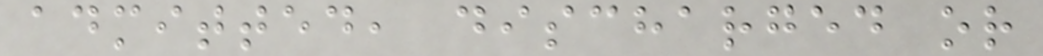admitted, discharged or
